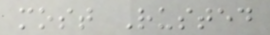most Rusted
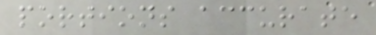portions accurate
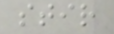stir
